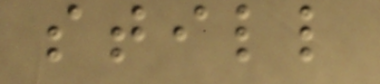still
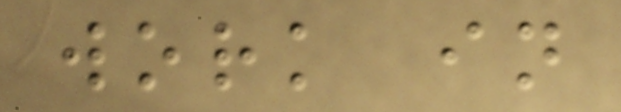work in
